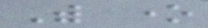With one
